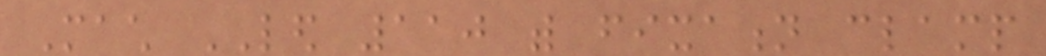Mach LED 110 with fixation clamp
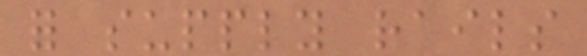for supply rails
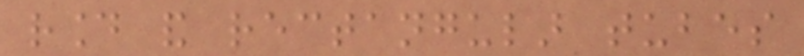round and rectangular tubes
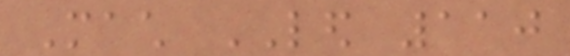Mach LED 110
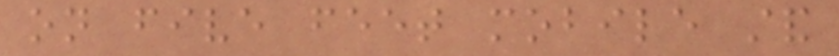on five feet mobile stand
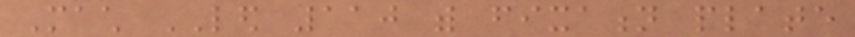Mach LED 110 with fixation plate
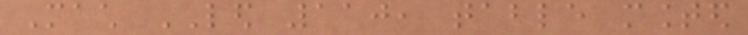Mach LED 110, table mounted
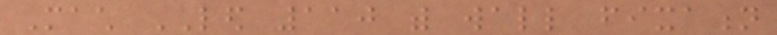Mach LED 110 with wall fixation
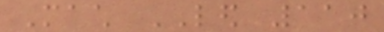Mach LED 110
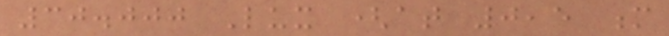30.000 Lux (at 0,5 m
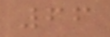66
